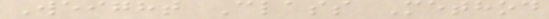Weight Class Method
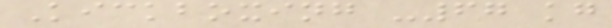Kickboxing -67 kg
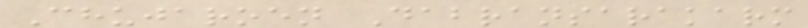Chujaroen Dabransarakarm
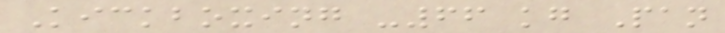Kickboxing -66 kg Pan
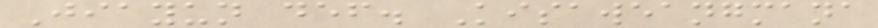Jiayun def. Kisaweangmana
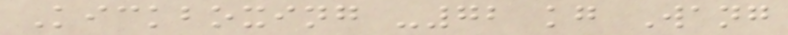Kickboxing -72 kg Wang
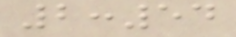2:54
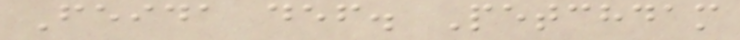Feida def. Petchdam
